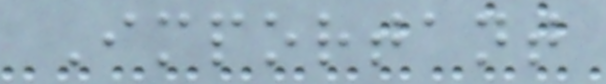Important
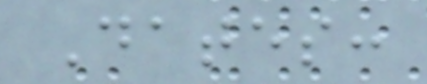Dates:
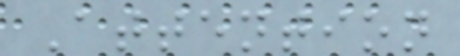Attention
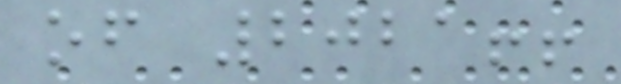of 2021!!
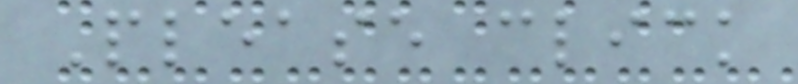Please click
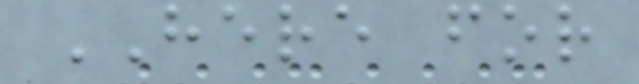HERE for
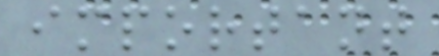important
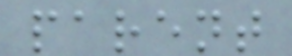parent
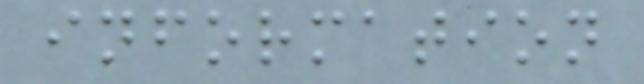information
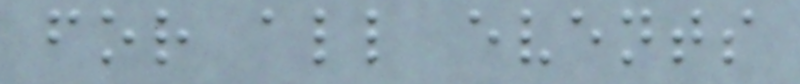for all events
